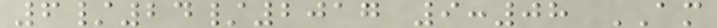6/24/2017 9:08 AM
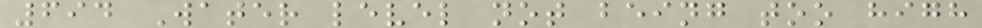694 Water level not being too high
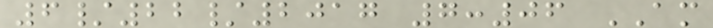6/22/2017 7:06 AM
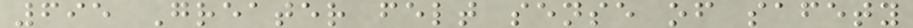695 Greater felt sense of safety
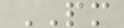PM
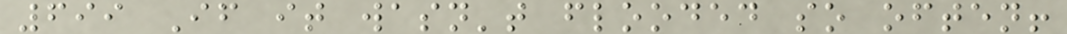699 If it wasn't flooded so often!
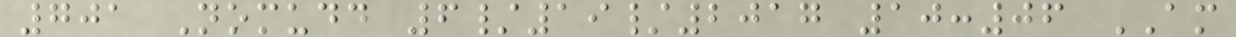701 Nomudd 6/19/2017 10:06 AM
